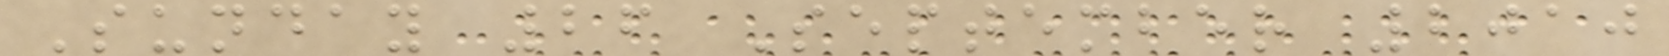Sunday 26 September 2010
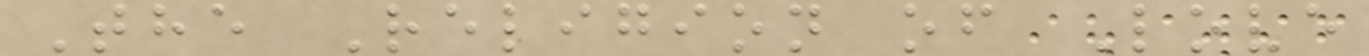The Religion of Love
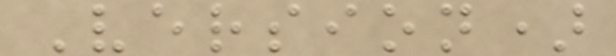Version)
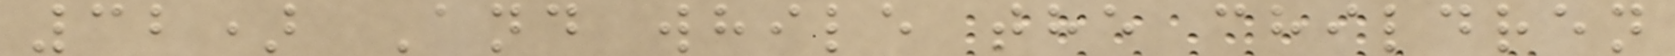32) And while the children
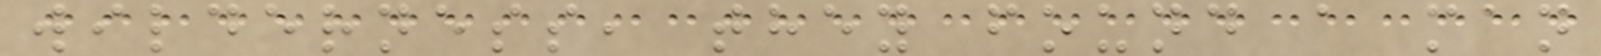wilderness, they found a man
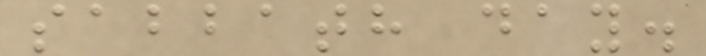sabbath day.
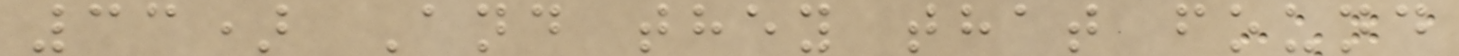33) And they that found
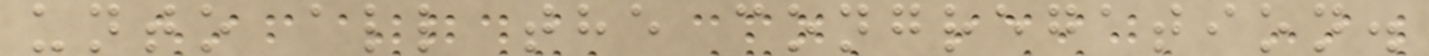unto all the congregation.
